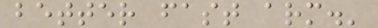better fast arm.'
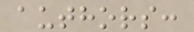authors:
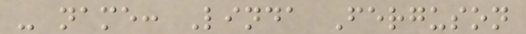- name: Linda Ferguson
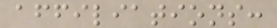affiliations:
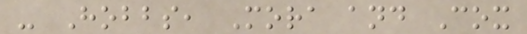- Hobbs, Mora and Cox
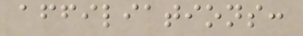affiliations:
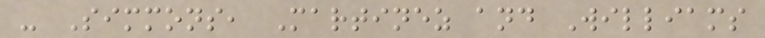- Simmons, Martinez and Williams
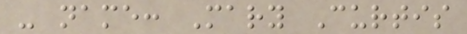- name: Mary Curtis
